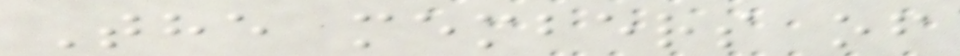The members of
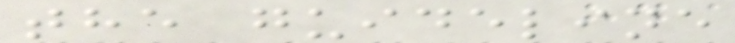the guideline
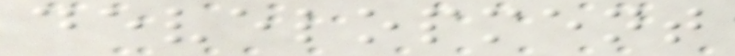development
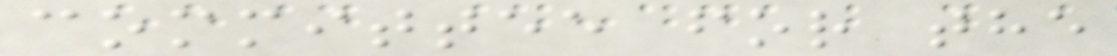committee for the
